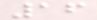16
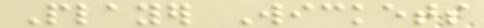Player Wickets
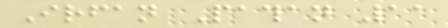Irfan Pathan 11
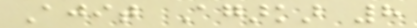Ajit Agarkar 8
